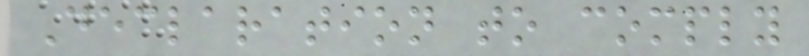Declaration to comply
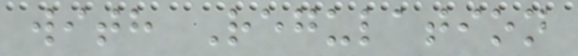with Regulation
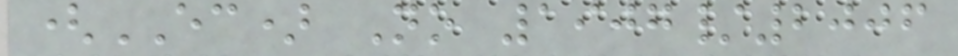(EC) No 1907/2006
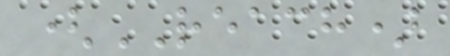(REACH)
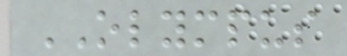OLYMPUS
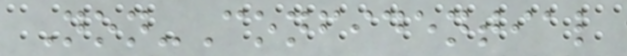Non-Confidential
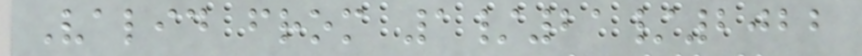Valid from 1/21/2022
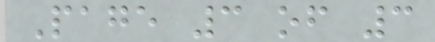Page 3 of 3
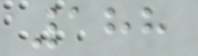188
